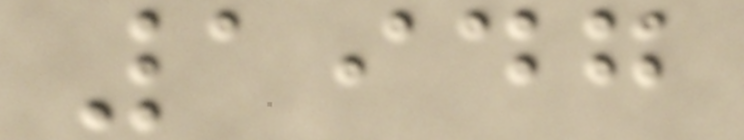1947
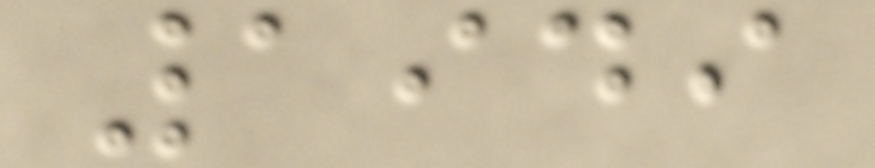1949
